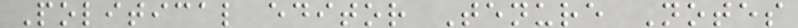Political editor Tenure Notes
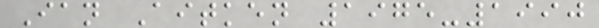Ian Aitken 1975-1990
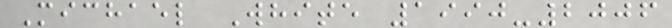Michael White 1990-2006
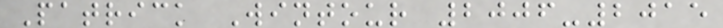Patrick Wintour 2006-2015
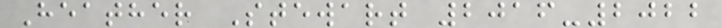Heather Stewart 2016-2022
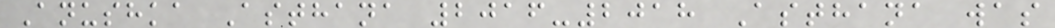Anushka Asthana 2016-2018 Asthana was
